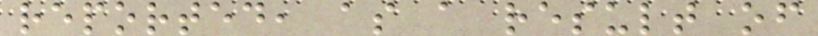reported, as a result of
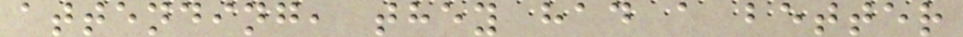attending, they had a better
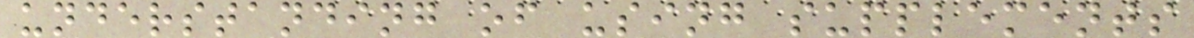understanding of using supplements
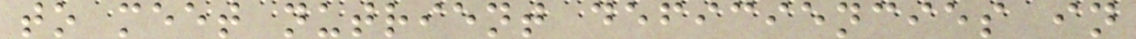to meet nutrient deficiencies in
